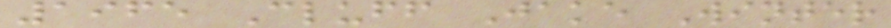1965 Cluff Jake Winter
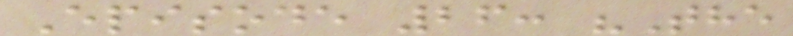Episode 26: "The
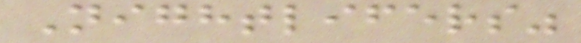Nightlifers"
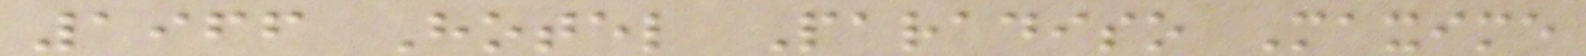1966 Hotel Paradiso Maxime
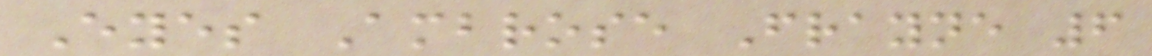Eyes Ambrose Frayne 6
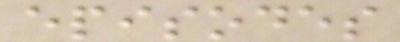episodes
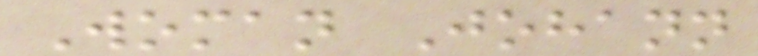Woman Johann
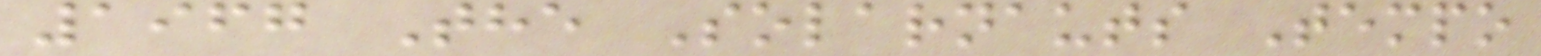1967 The Solarnauts Tempo
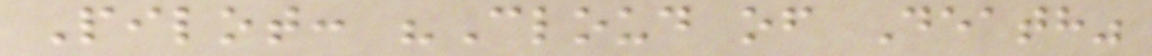Pilot: "Cloud of Death"
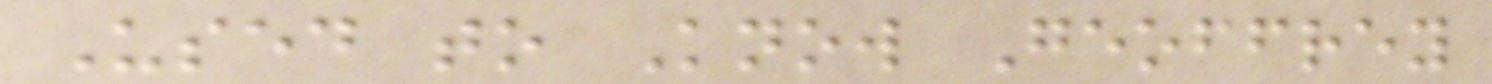Used to Know Geoffrey
